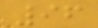96
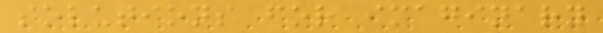solutions for imaginary
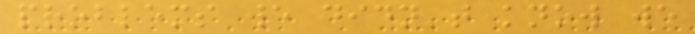problems we didn't know we
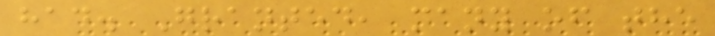had. Granted, many of the
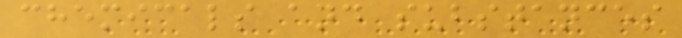chemicals and substances
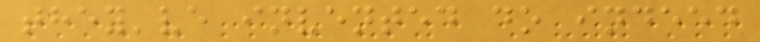they've invented do indeed
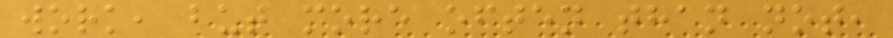work, but more often than not,
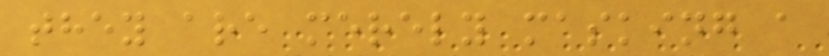they are merely masking a
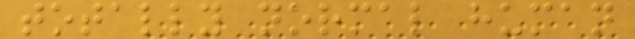totally normal human
